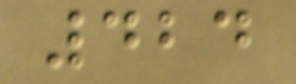424
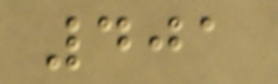401
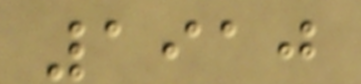1910
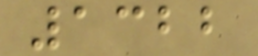1322
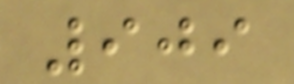909
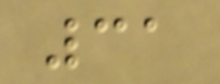31
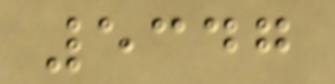5347
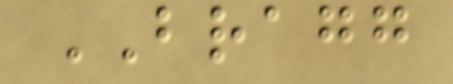BRAGG
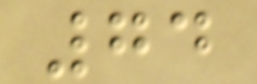74
